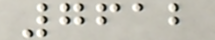7612
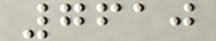7610
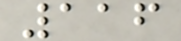116
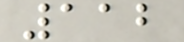112
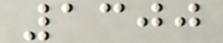1300
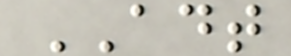ADT
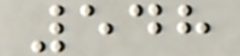548
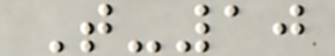T-10
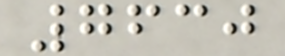7630
